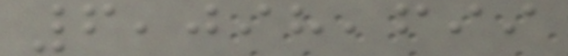6,098,699
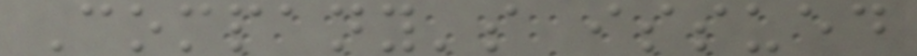Company's issued
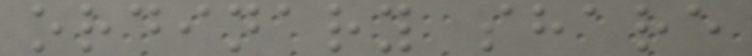ordinary share
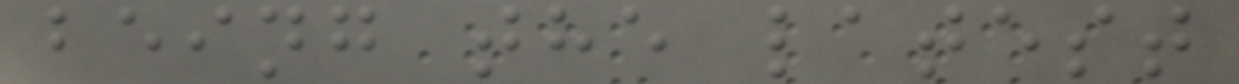being the latest
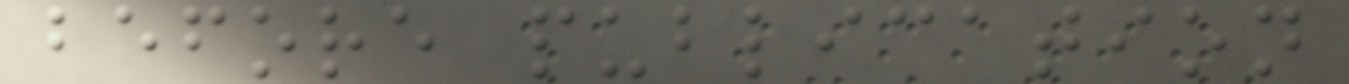before publication
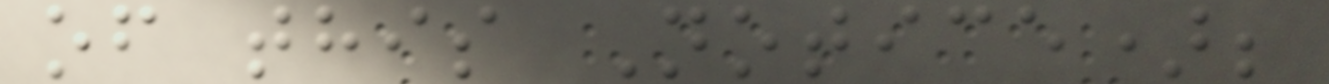of this Notice);
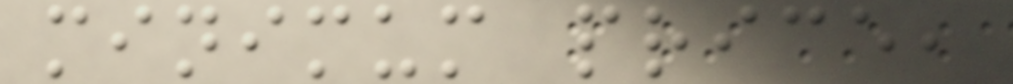minimum price,
